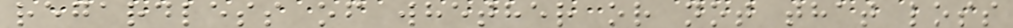regardless of whether or not that loss
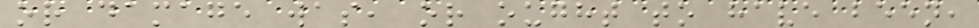or damage was, or ought to have been,
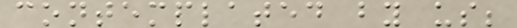contemplated by us;
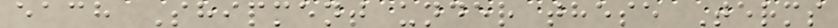each Shipment under these Terms
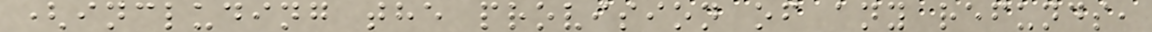(including the provision of any refunds,
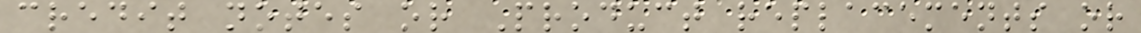credit notes or Product replacements or
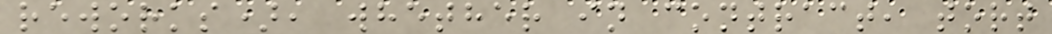reworks), whether in contract, tort
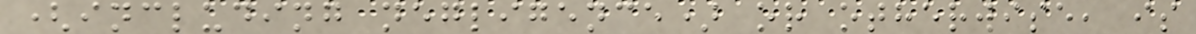(including negligence) or otherwise, is
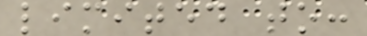limited to:
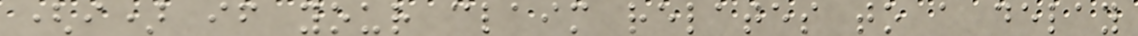(i) if your claim relates to a delay
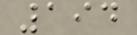194
